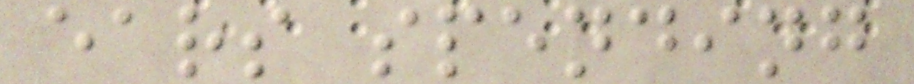ears spending
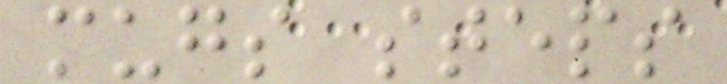mugs steps
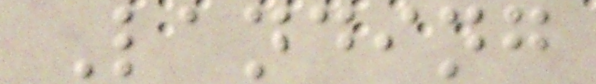Landing
